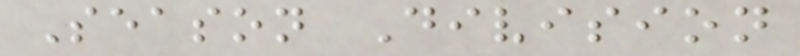Season Division
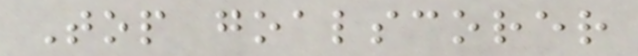Top goalscorer
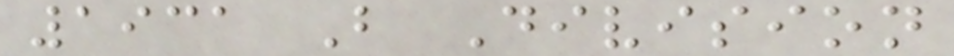1931 B Division
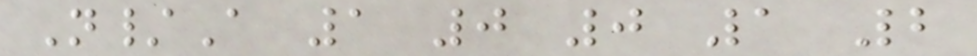N/A 1 0 0 1 2
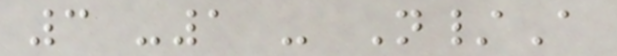3 -1 - N/A
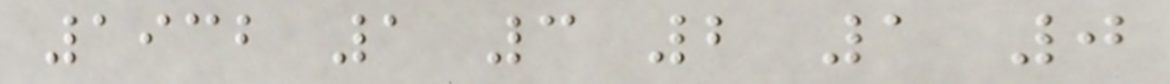1932 1 3 2 1 0
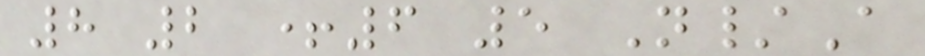8 2 +6 5 N/A
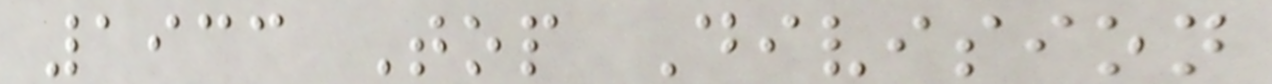1933 Top Division
